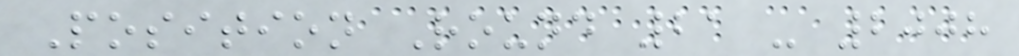Position Round 21 - 2008
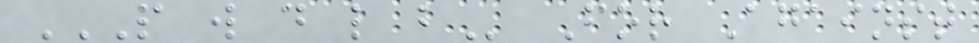P W D L B For Against
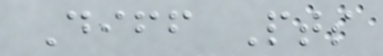Diff Pts
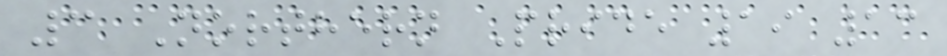3 Northern Pride 19 13
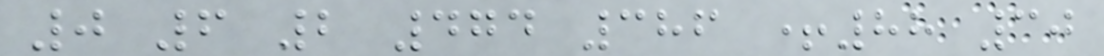0 6 2 474 386 +88 30
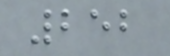252
